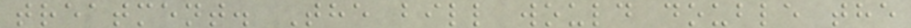treatment. The bill would double the
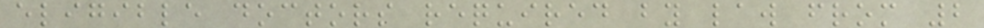eligible doctors required by law from 2
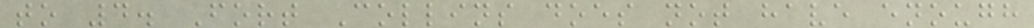to 4. Fort Collins does not have enough
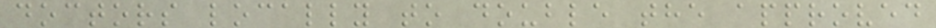doctors locally to double the approved
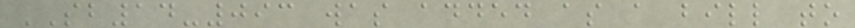SB14-093 was added as a bill to
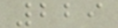229
